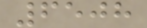6508
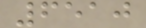6510
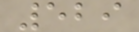529
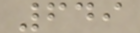649
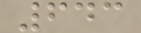643
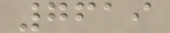7619
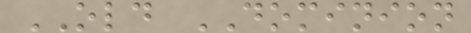OLD DOMINION
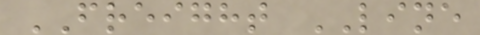FREIGHT LINE
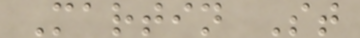Martin St
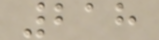218
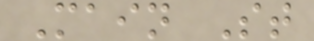Main St
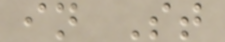in St
